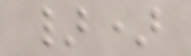})
